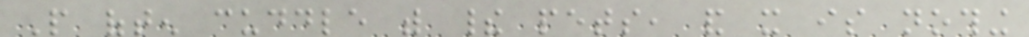People often cuddle with their pets, and it is nothing
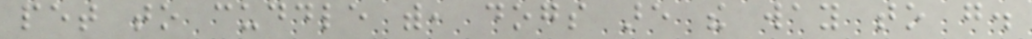pet to cuddle with, dogs are the way to go.
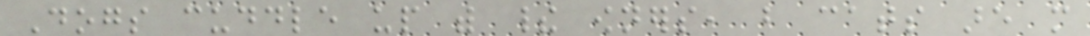Dogs cuddle up with their owners, but cats are more
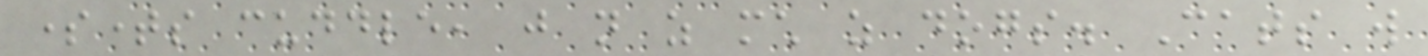sometimes cuddle, just not as much as dogs. Cats will
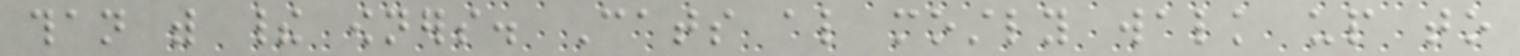than with their owners. Cats also mostly walk up to
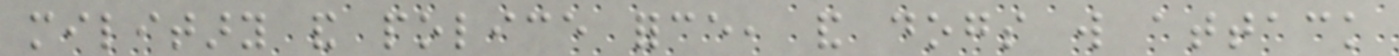military and police force, and dogs will attack
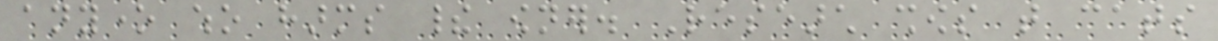anyone who harms their owner. Research shows that cats
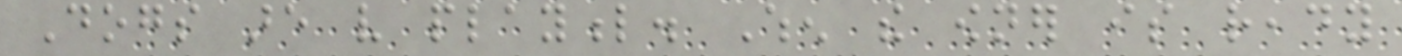Dogs are very playful. When the owner is ready
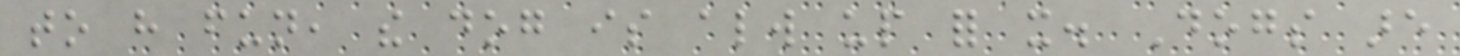to have fun, the dog is always up for it. Dogs are
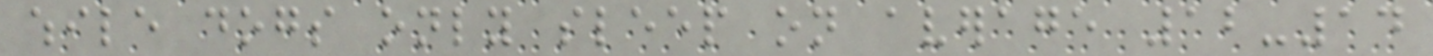while dogs only sleep on average 12-14
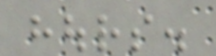hours.
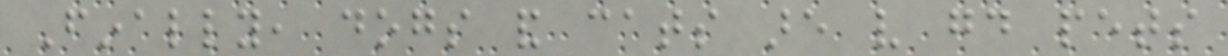Finally, dogs and cats are very good pets
